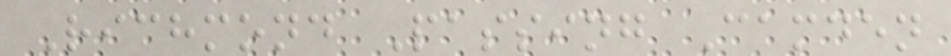Richmond Passing Camden
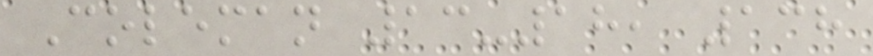Coleman 13-18, 138
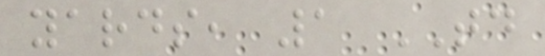yards, 1 TD
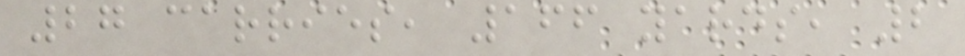27 carries, 166 yards, 2
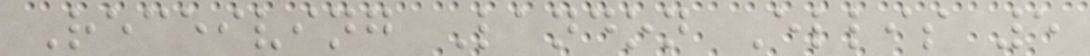Receiving Landon Ellis 5
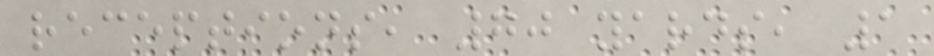receptions, 70 yards, 1
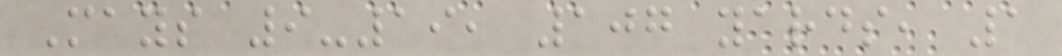Mays 9-19, 107 yards, 1
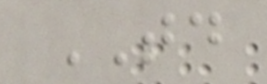TD
